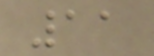11
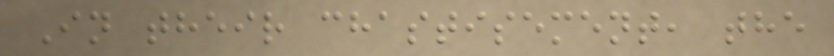In their chastisement, the
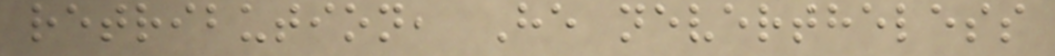retribution, He nevertheless
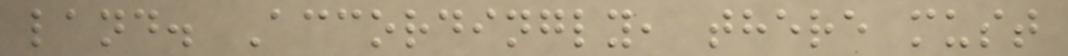land. Accordingly, there must
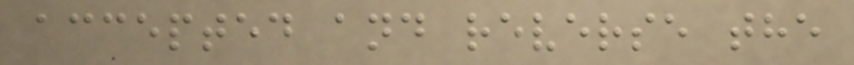accepted and reverse the
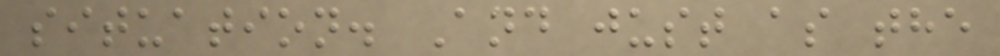situation. And just as the
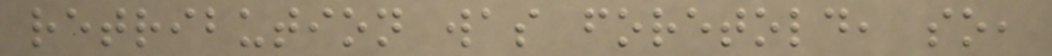retribution was foretold, so,
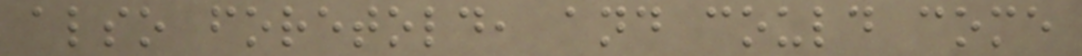also foretold, and could come
